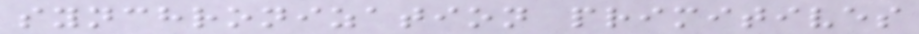synchronization primitives
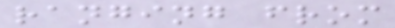ranging from
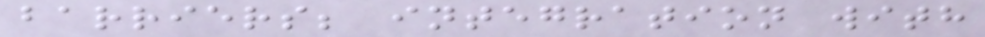barriers; integration with
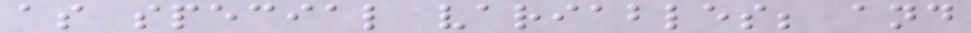as special variables; and
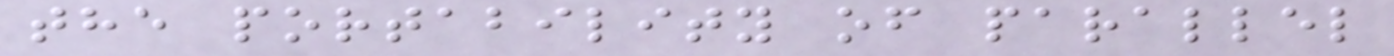the portability of parallel
